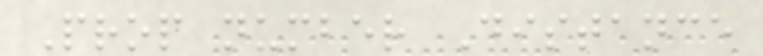Prop number Distance
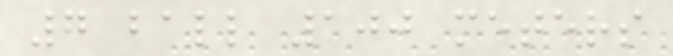7 ball 100 meters
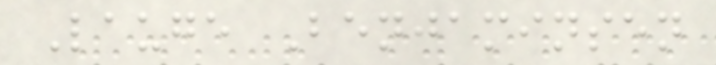Lauge Benjaminsen
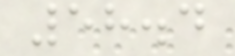58.4
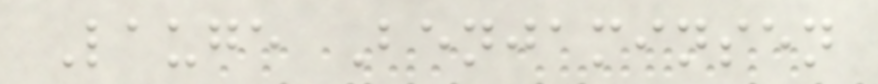Lauge Benjaminsen
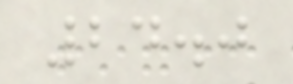24.0
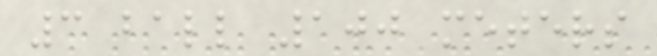3 ball 100 meters
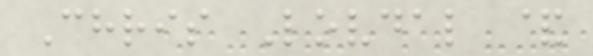Chris Lovdal &
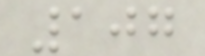107
